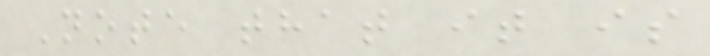Note that it is
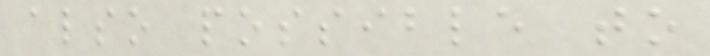also possible to
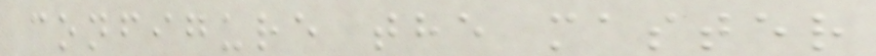configure the master
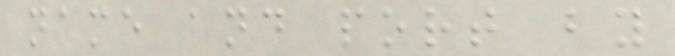name and port by
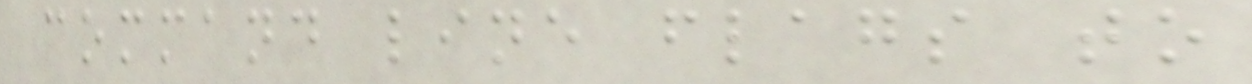command line flags to
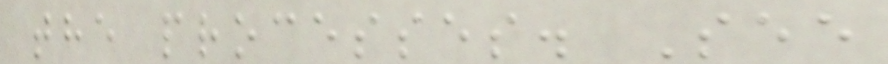the processes. See
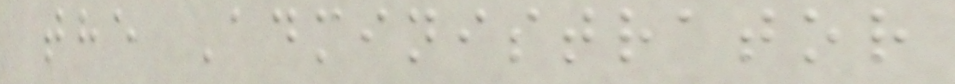the Administrator
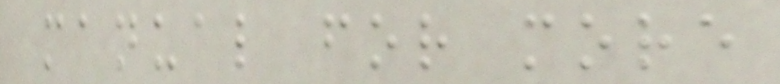manual for more
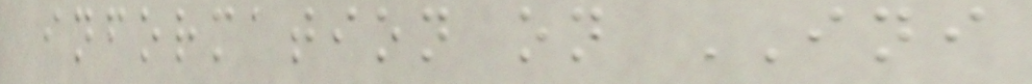information on INI
